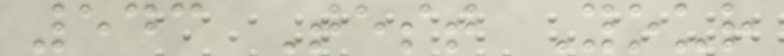543 Test Your
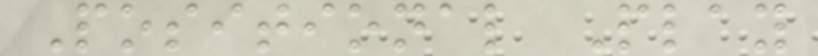Positional Play
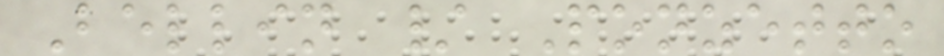Bellin / Ponzetto
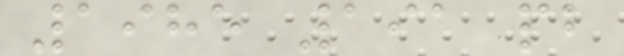1985 191 pb
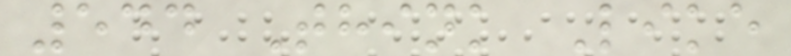544 Think Like
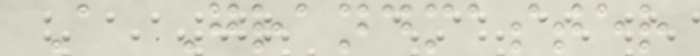A Grandmaster
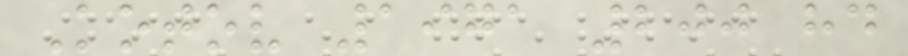Kotov 1971 200 hd
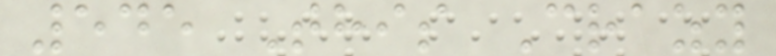545 This Crazy
